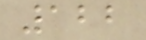122
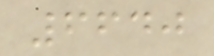6640
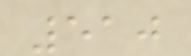510
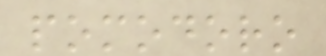pomodoro
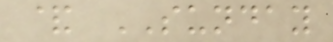& SUNDAY
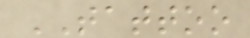TATTOO
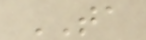TA
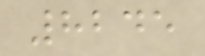8245
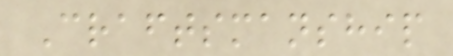Craftsmanship
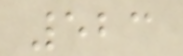523
